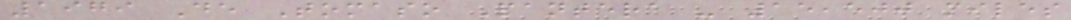1979 De Tomaso Pantera - 15,500 miles
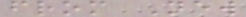from New
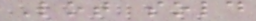Lot sold
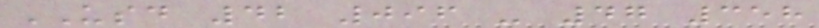USD 42 096 - 47 358
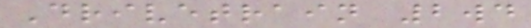Drivetrain 2wd
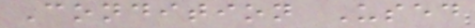Condition Used
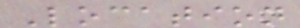Location
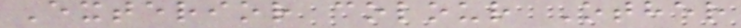Exterior colour Other
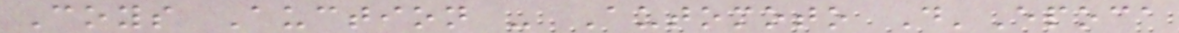Coys Auction - Automoto D'Epoca
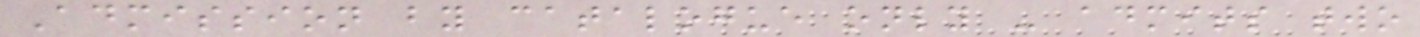Admission by catalogue only - admits two
